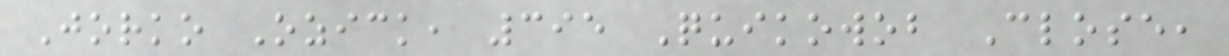Jorko Ozick, 395 Quikowob Close,
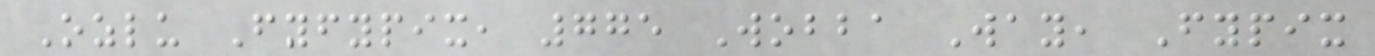Ozlu Fyfypix, 775 Wobba Way, Fypix
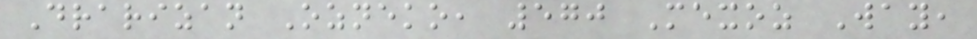Drarizan Ozneko, 570 Mexoz Way,
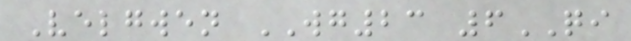Velgwen WG23 6QI
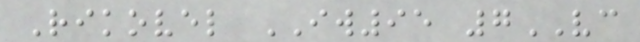Rikovel IW95 7VC
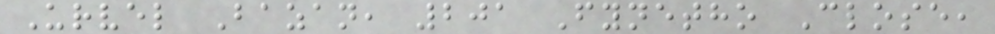Urvel Bazan, 201 Fynetho Close,
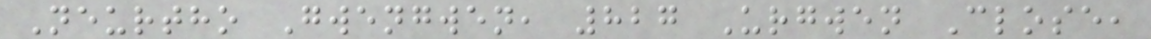Neurtho Gwengwen, 827 Urgwen Close,
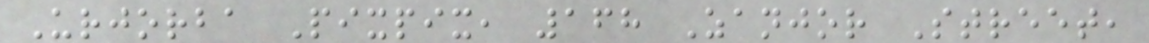Urjorba Pixpix, 168 Zanjor Street,
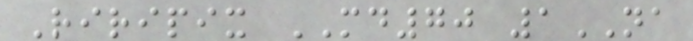Riripix MD70 1NA
